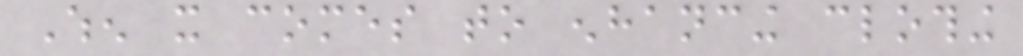When it comes to enhancing clothing
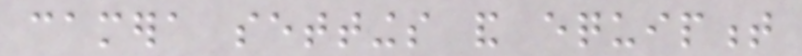camera settings and equipment
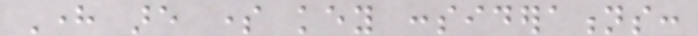Here are some key considerations:
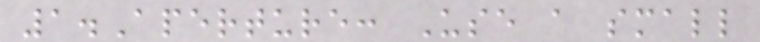1.Aperture: Use a small
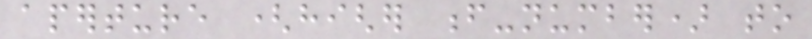aperture (higher f-number) to
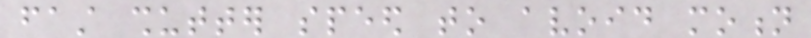fast shutter speed to avoid motion
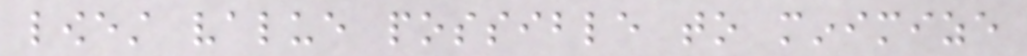lowest value possible to minimize
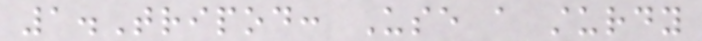1.Tripod: Use a sturdy
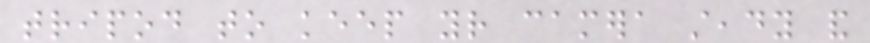tripod to keep your camera steady and
